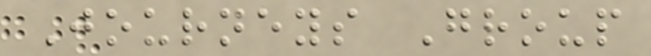Journeys Group
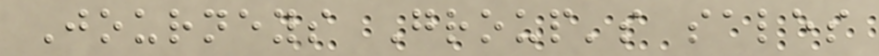Journeys Group's sales
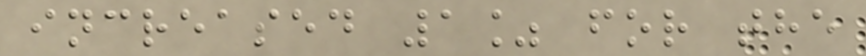increased 1% for the
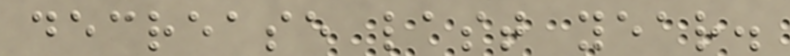decrease last year.
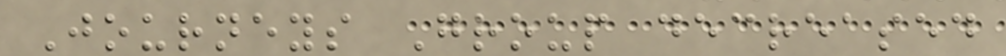Journeys Group decreased
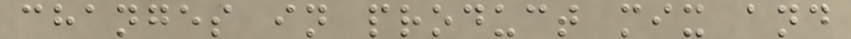changes in product mix and
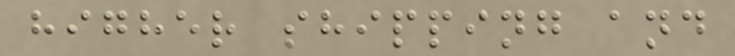higher shipping and
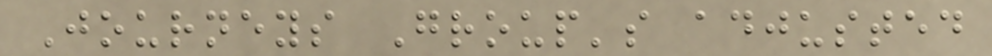Journeys Group's adjusted
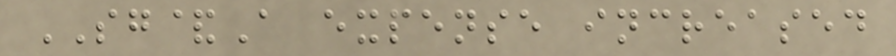SG&A expense increased
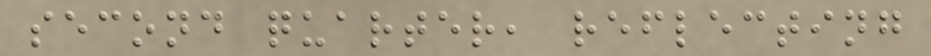second quarter, reflecting
